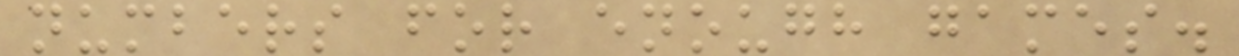numbers for enough games.
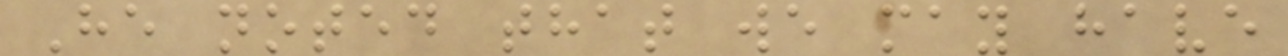He noted that we may have
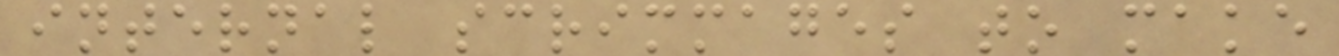internal scrimmages to make
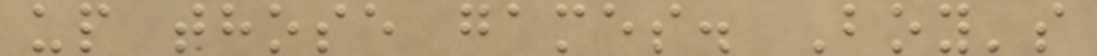up those games. Boy's
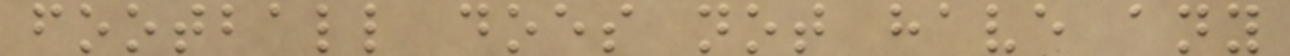football does not have any
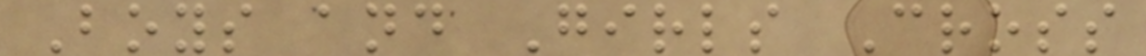Boys and Girls Cross
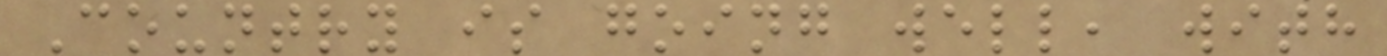Country is going well, with
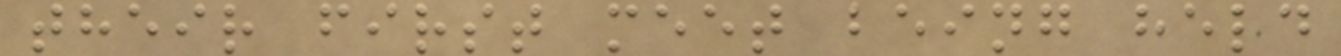their first meet being held
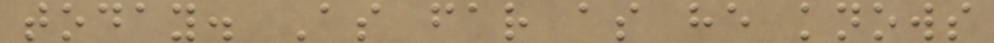today. As far as he knows
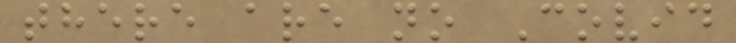there are no Covid
